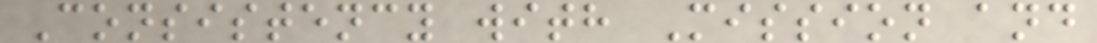Consistency with Mission and
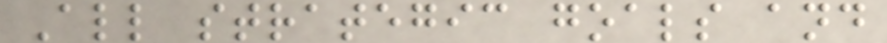All strategic goals and
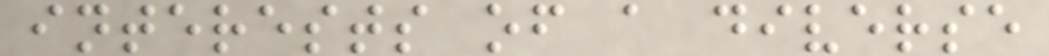interests of a diverse
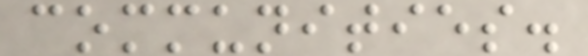communities.
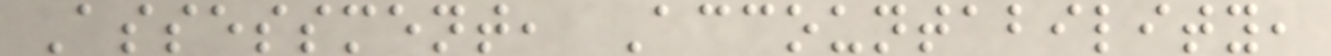Assessment, Accountability,
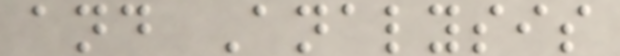and Analysis
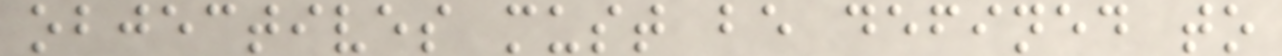objectives must be defined to
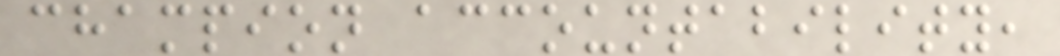champion accountability,
